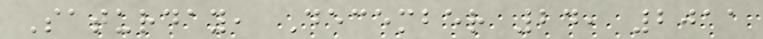Saturday, December 24, 2011
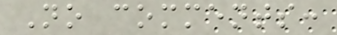No comments:
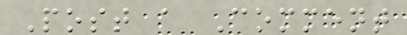Post a Comment
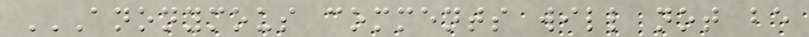ANONYMOUS COMMENTS WILL NOT BE
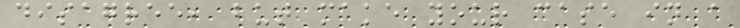disagree, but make your case in a
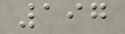197
